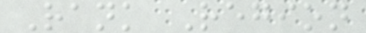Rank Region
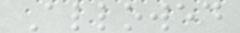Allowed
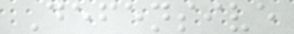Defensive
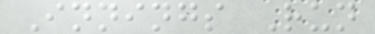Innings Run
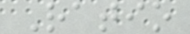Ratio
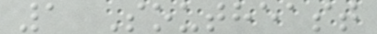1 Southeast
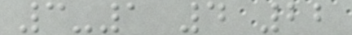3-1 4 22
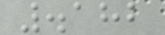.182
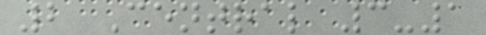2 Central 3-1
